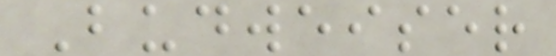Budweiser
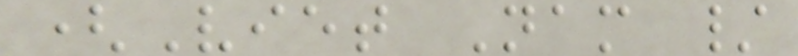(Viet Nam /
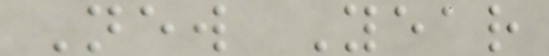New Year
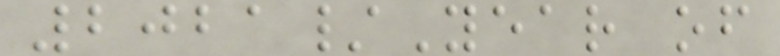2021/Year of
